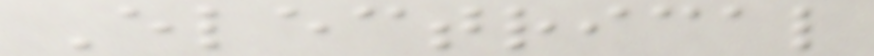Electrical
